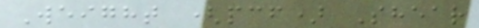Weight (pcf) Shear
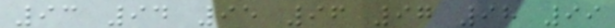93 94 95 96 97 98 99
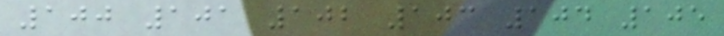100 101 102 103 104 105
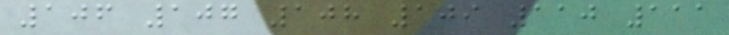106 107 108 109 110 111
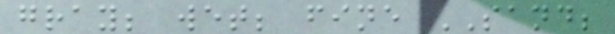gray; wet; fine SAND;
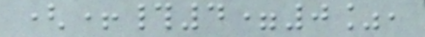(+#4=0%,
